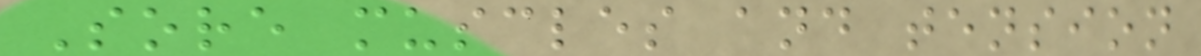Sore muscles and tension
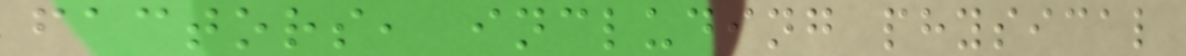factors, including physical
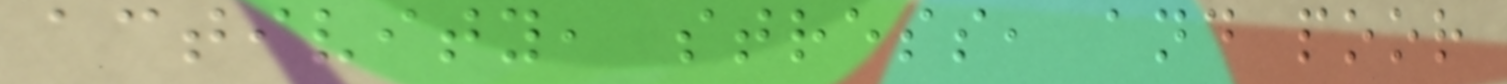activity, stress, and poor
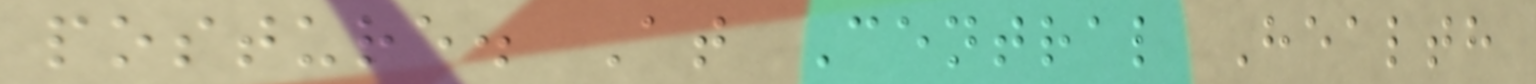posture. At Central Health
